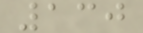130
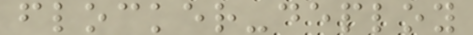flocker-deploy
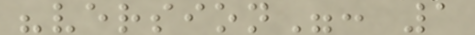"version": 1
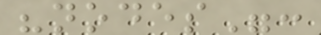"nodes":
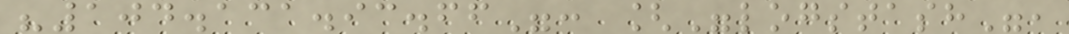"104.131.93.66": ["logstash",
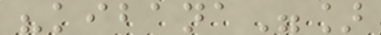"kibana"]
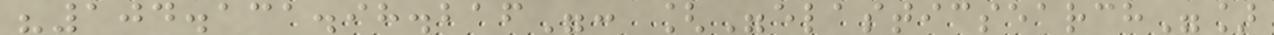"104.131.98.216": ["elasticsearch"]
